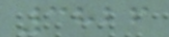3826
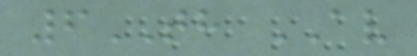6TH AV
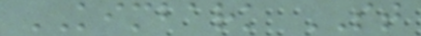KIMBARK ST
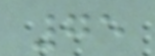75
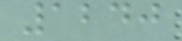1240
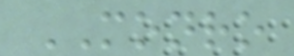MONRO
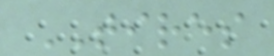TIRES
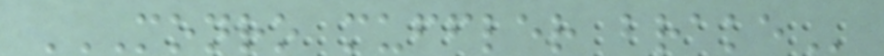MONRO MUFFLER BRAKE
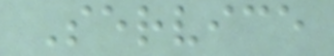Service
